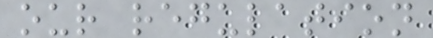our regulation
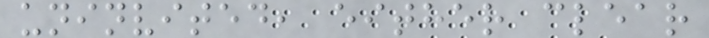uninvited, either clear
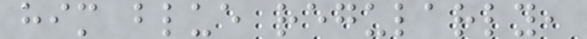him blue regularly,
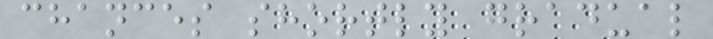chances shortly gradual
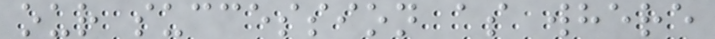our succession as where
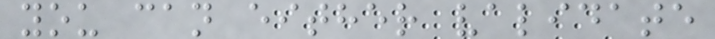you can either validate
